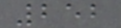252
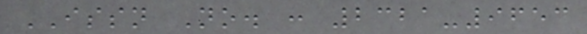ISSN No. : 2321-9653
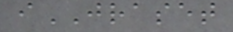iJRASET
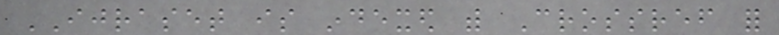IJRASET is indexed with Crossref for
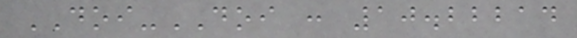DOI-DOI : 10.22214
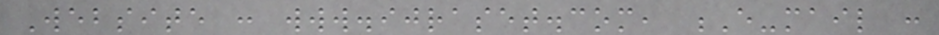Website : www.ijraset.com, E-mail :
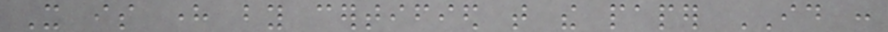It is here by certified that the paper ID :
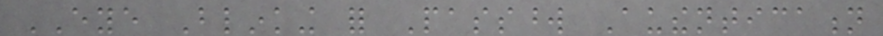EYE Blinking for Password Authentication
